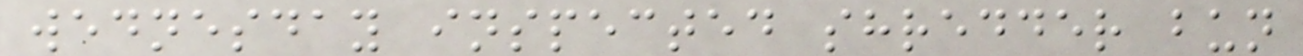wednesday inspected shredder bun
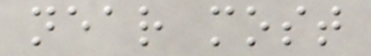near most
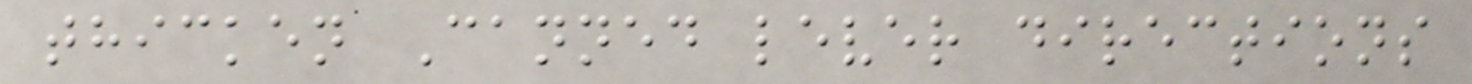thicken Canned lever directions
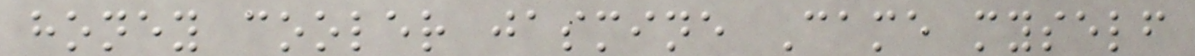honey cooler jasmine Came myself
